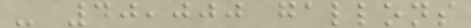- 40,000 gallons
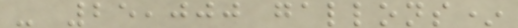- 25,000 gallons*
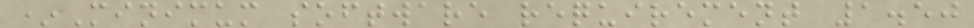*Minimum software requirement 1.50
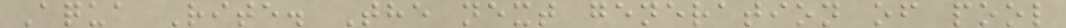Aqua Rite. The next generation of pool
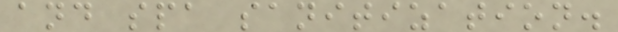and spa sanitization.
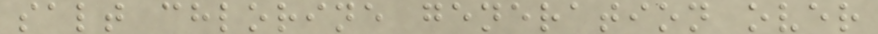salt chlorine generation over
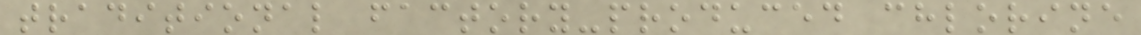traditional factory-produced chlorine
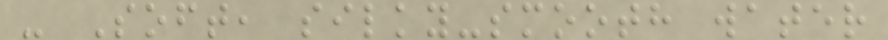- Soft, silky-smooth water
